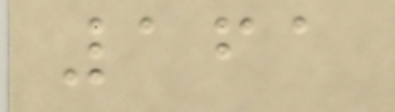161
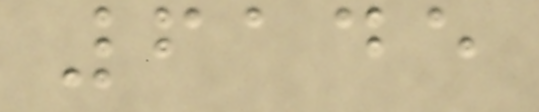6145
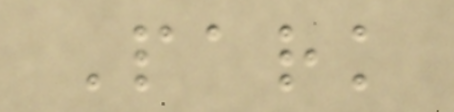Park
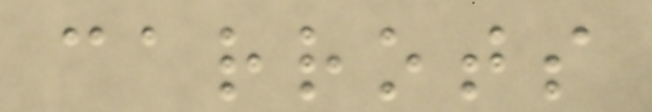carrots
